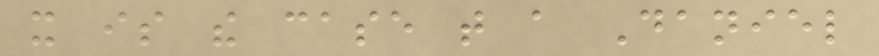it is the case that a Daniel
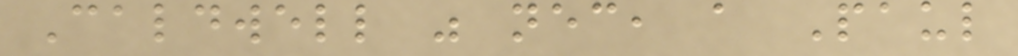Caldwell was necessary, a Paul
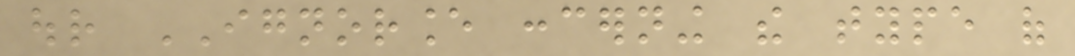our IGNORANCE concerning the type of
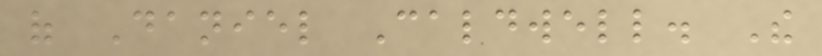of Daniel Caldwell. The
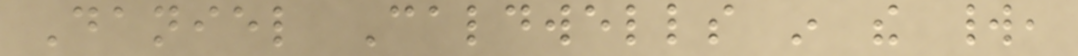Daniel Caldwells in the world,
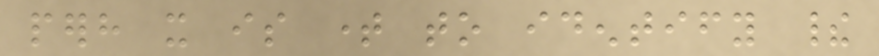perhaps it is time to identify their
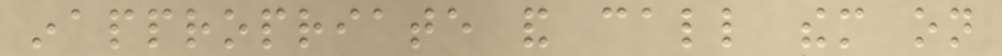inappropriate and call them on
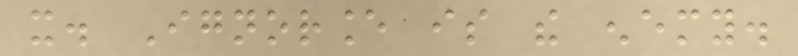it. Ignorance is the enemy.
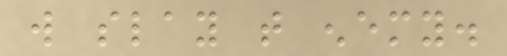will slay that enemy.
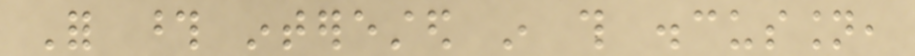For those interested in this discussion,
